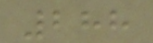288
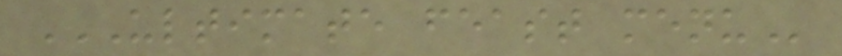ULTIMATE FEAST MENU
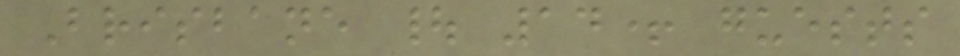Brisbane | 14+ guests
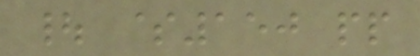| $150 pp
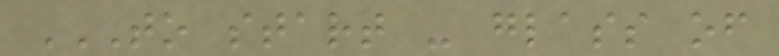TO START - GLASS OF
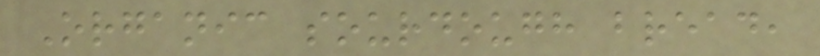Organic sourdough bread,
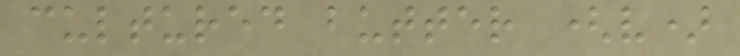cultured butter (v)
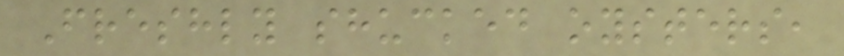Freshly shucked oysters,
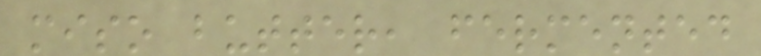miso butter, fermented
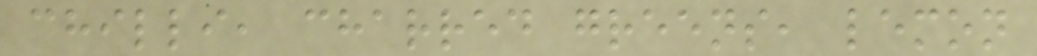chilli, charred greens, lemon
